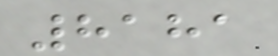8181
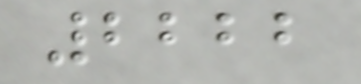2222
